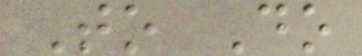To Do
